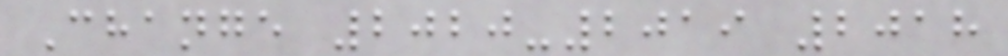Change 2020-2019 2018
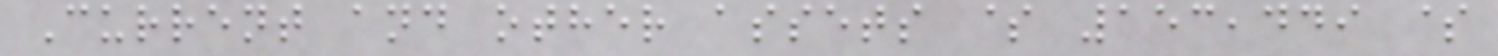Current and other assets $ 153,449 $
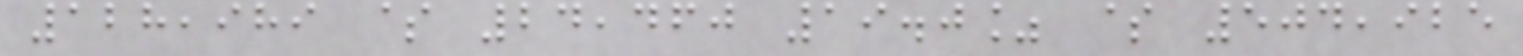128,989 $ 24,460 19.0% $ 504,925
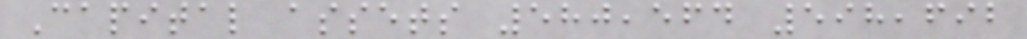Capital assets 580,564 598,692
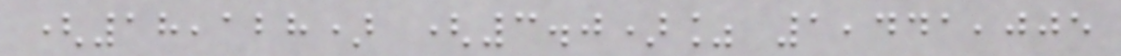(18,128) (3.0)% 1,441,005
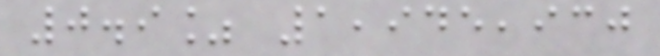0.9% 1,945,930
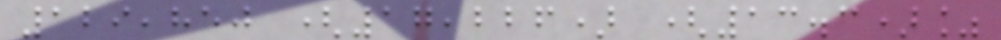129,850 (17,226) (13.3)%
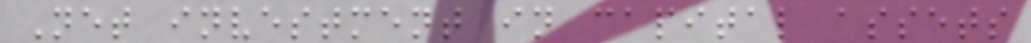Net investment in capital assets
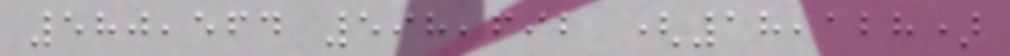580,564 598,692 (18,128)
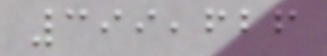399,626
